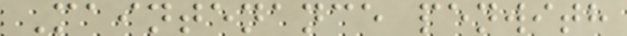Maintenance penwith
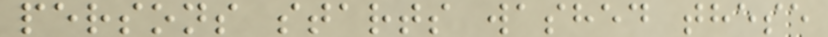persons starts washed these
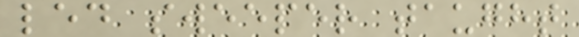led sweeper taught
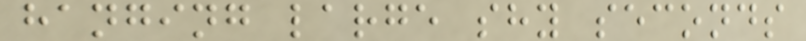hanging large shy seconds
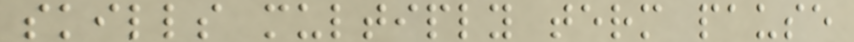skills multiply term pause
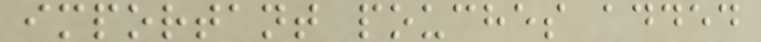important pouches added
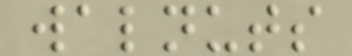walnuts
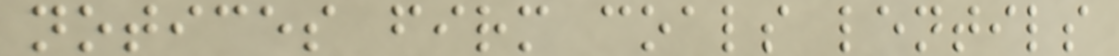notices firm coals lentils
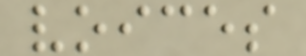voices
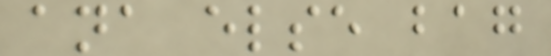ana else bag
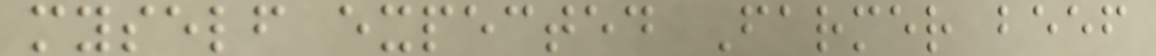myself expected Farmer beef
